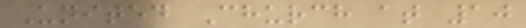United Church at 10
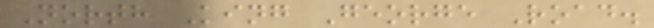North King George Road.
